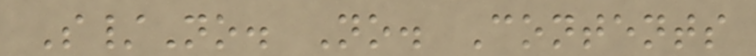S/No. No. Contents
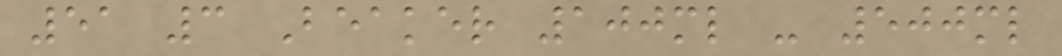51 3 Beaker 100ml - 500ml
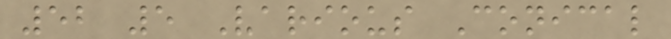52 5 Various Conical
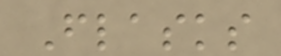Flasks
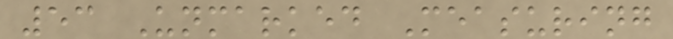53 Unmarked Measuring
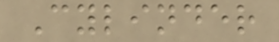Cylinder
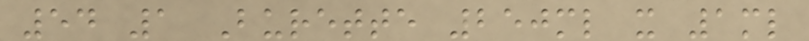54 1 Burette 250ml x 1ml
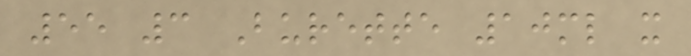55 3 Burette 10ml x
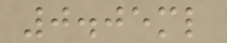0.05ml
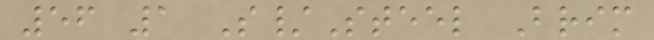56 1 S/Steel Brim
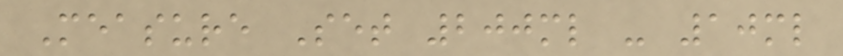Measure Set 200ml - 10ml
